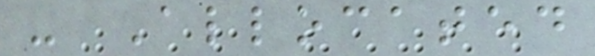- Allocated
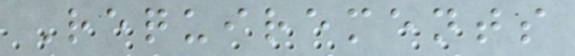Requirements
